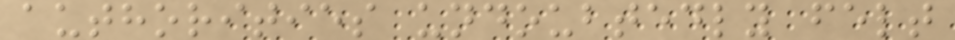authorities undoubtedly felt
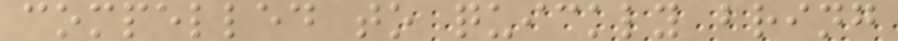compelled to quickly bring
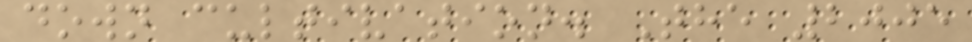down cultivation. The 2005
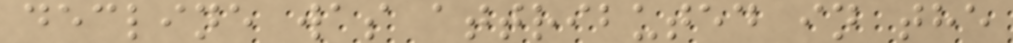decline was attributed in the
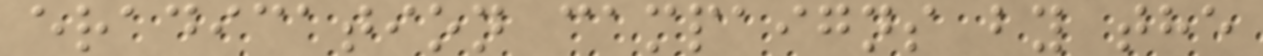eradication campaigns by the
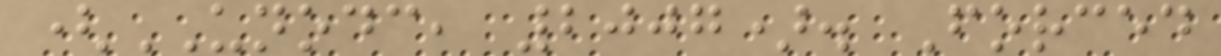(UNODC, 2007). Forced
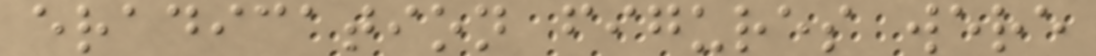eradication figures were
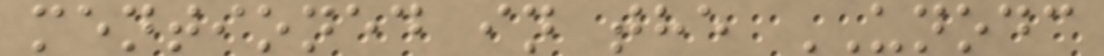mentioned in the UNODC
